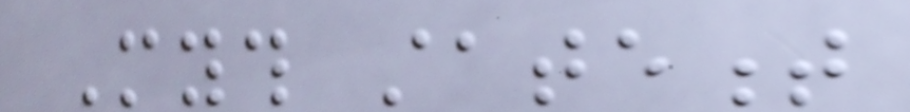Myth statement
